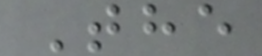The
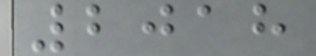2018
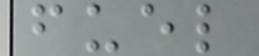fuel
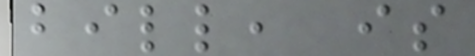bill, is
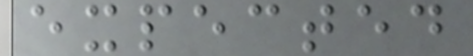expected
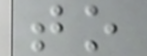to
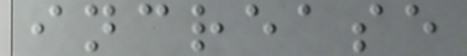increase
